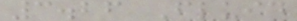3.26 Fluid
